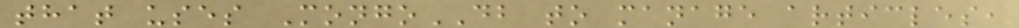that uses MongoDB to manage articles,
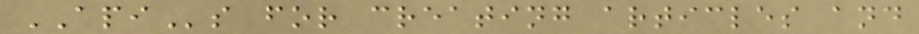APIs for creating articles and
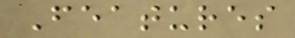Features
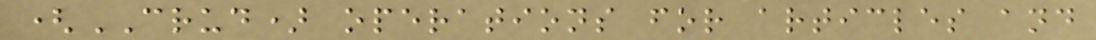(CRUD) operations for articles and
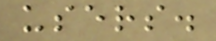users.
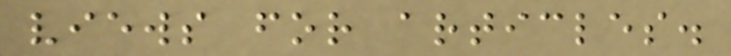views for articles.
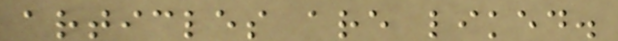articles are liked.
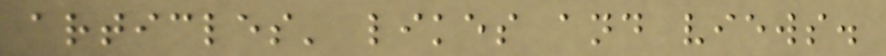articles' likes and views.
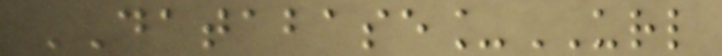DATABASE_URL
